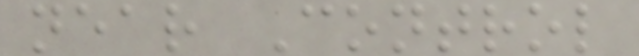near Control
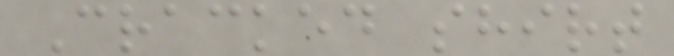Cracked shirt
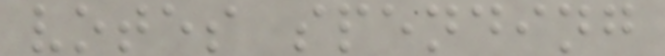votes spending
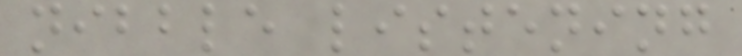nibble listening
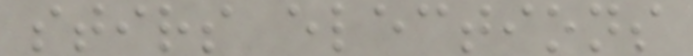stirs elections
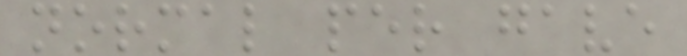normal per gave
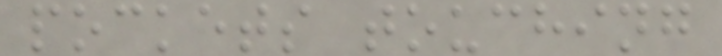pockets touching
